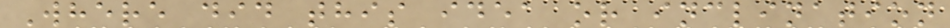Where did this idea or inclination
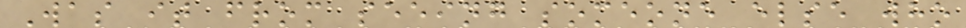Was it from seeing someone else who
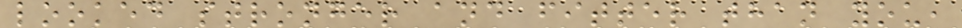looked stronger and fitter than you,
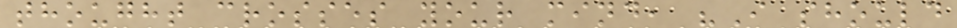thought crosses your mind, "I should
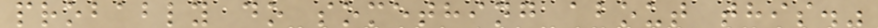probably do something about this."
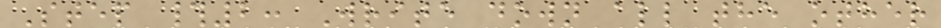Step #2: Write down all the other
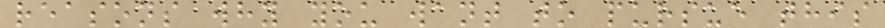reasons why you want to pursue this
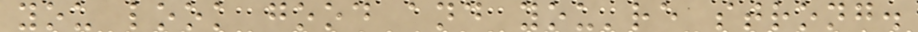you look good and you're strong.
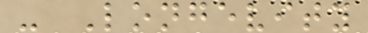- Longevity
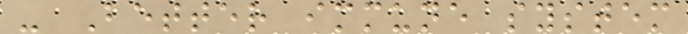- Better immune system
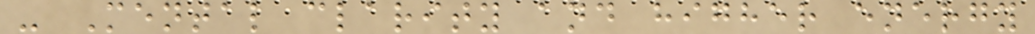- Mental clarity and higher energy
